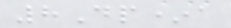8Dp*a
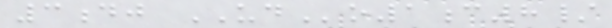3dj UDo1c8/
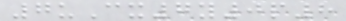7uCx7y0p8
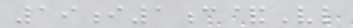19i1c&Vl
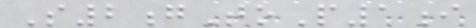S2gToP1i
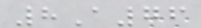8A76
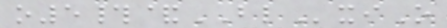o5#&BLxiO
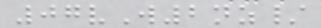07vW2nz/
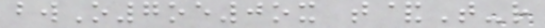bwO7oe0ox t&T-r
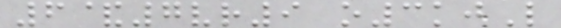6&7vr9 o3kjL
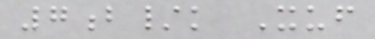7b/k Xuf
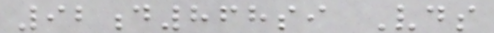92d868si Vds
